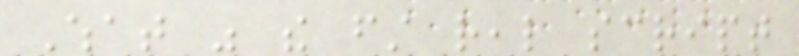What was the first real script
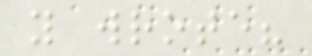you wrote?
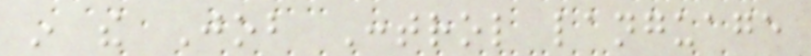in the Job Control language
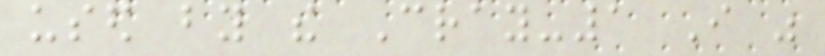used by the Cray-1 I was
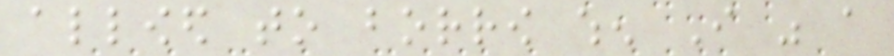allowed to borrow when I was a
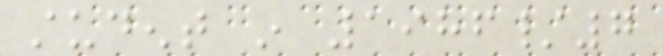student in 1986/7
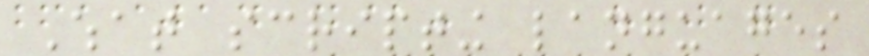What scripting languages
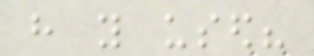have you used?
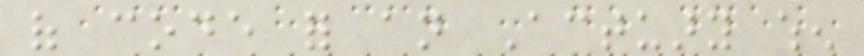of code for an Actuary when
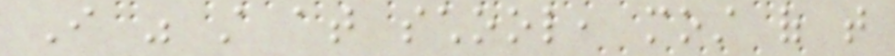I was still at school, most of that
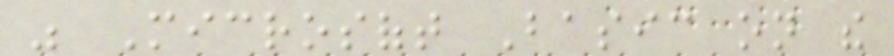was Microsoft Basic on the
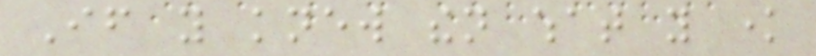If you knew then what you know
